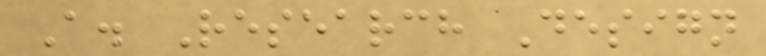A. Research Design
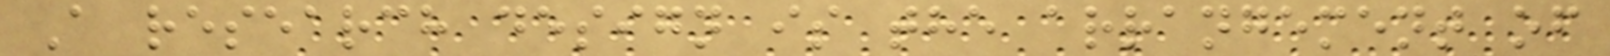A research design is the arrangement of
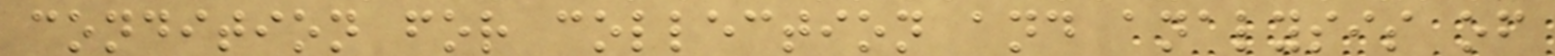condition for collection and analysis of
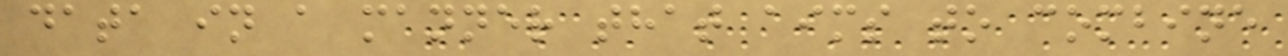data in a manner that aims to combine
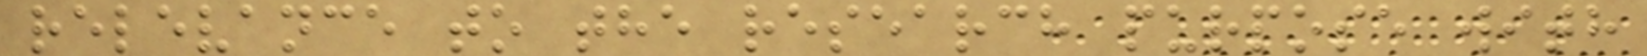relevance to the research purpose with
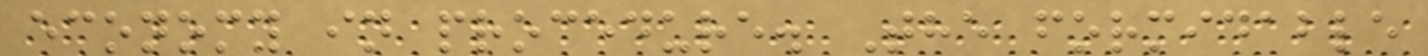economy in procedure. The formidable
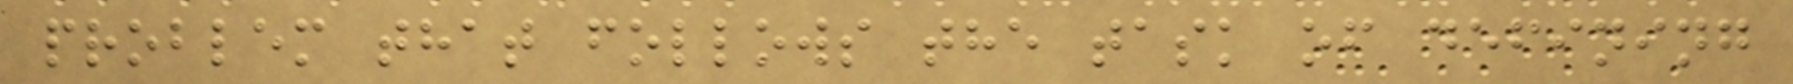problem that follows the task of defining
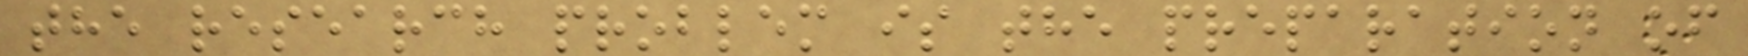the research problem is the preparation of
